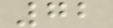72
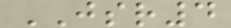JSR4
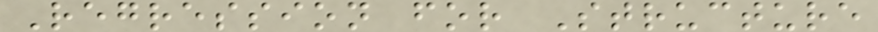Regression for Structure
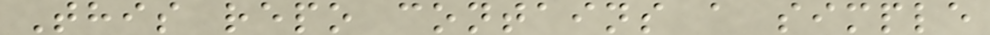This repo contains a simple
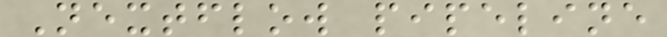Nextflow pipeline
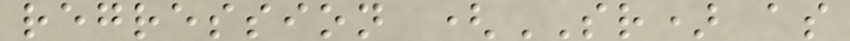regression (SR) as
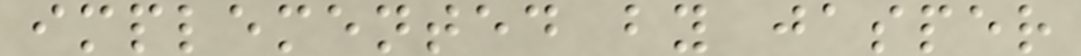implemented by jasper
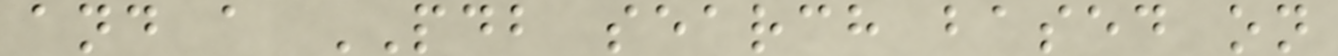and a PDB search based on
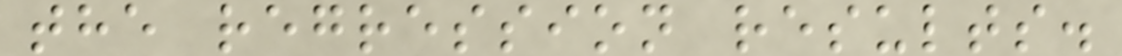the regression results.
